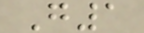G1
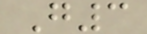G3
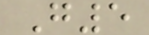G5
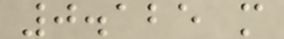0.125 m
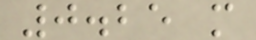0.25 m
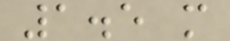1.5 m
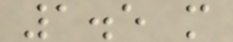1.5 m
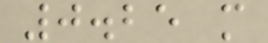0.25 m
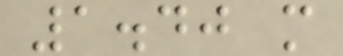1.40 m
